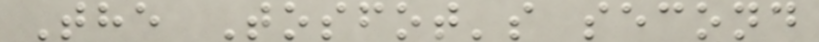The Tosfot's second
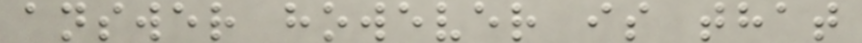answer however is that
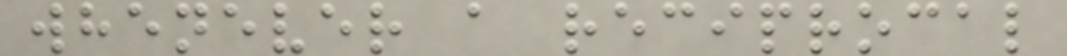whenever a reciprocal
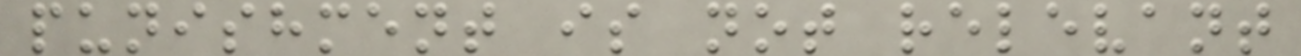punishment is not relevant
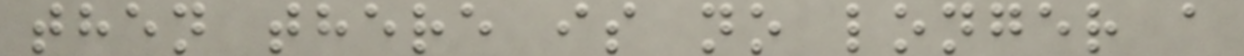then there is no longer a
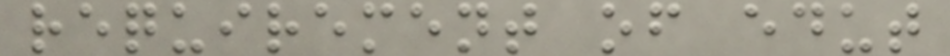requirement of edut
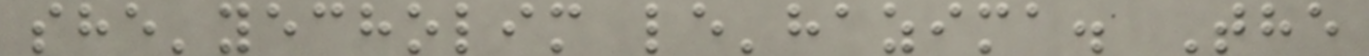she'yecholim le'hazima. The
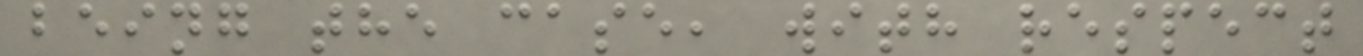being the case, with respect
